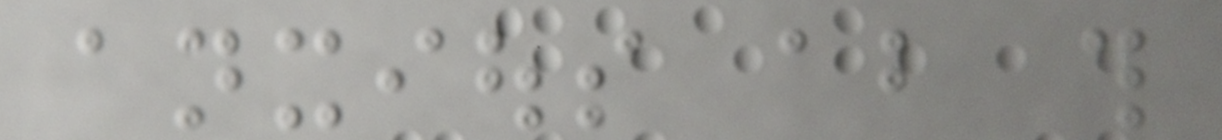anxious about this
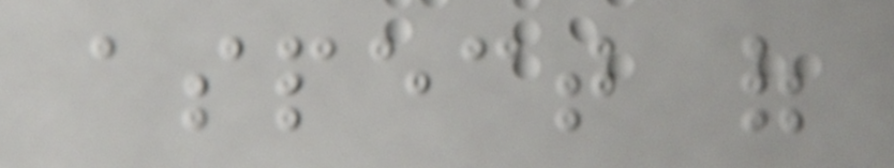aspect of
